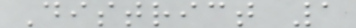District 1
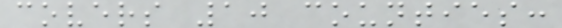covers 10 counties:
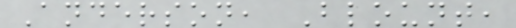Anderson, Blount,
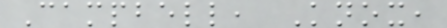Campbell, Knox,
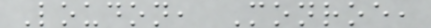Loudon, Monroe,
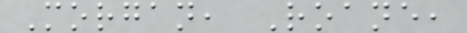Morgan, Roane,
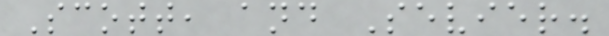Scott, and Sevier.
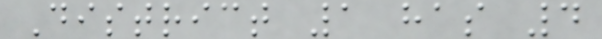District 1 has 4
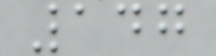147
